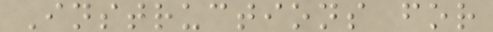Instructions for
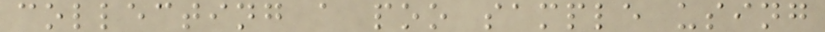collecting a poo sample using
